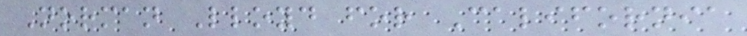Norman Lloyd for California
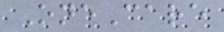OneCare
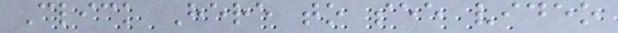Click Here to see video
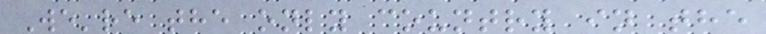We're the only country in the
